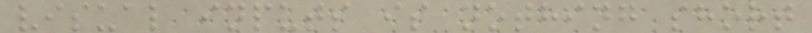visual inputs is nothing short
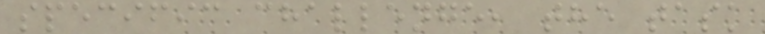specific challenge, the task
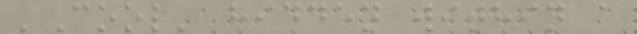'Cool' hidden within a
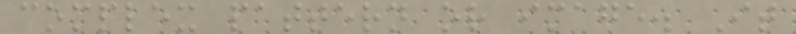complex pattern or image. It
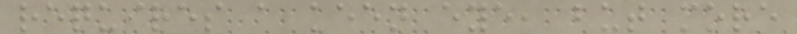requires a keen eye, but more
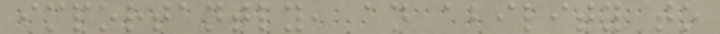importantly, an ability to
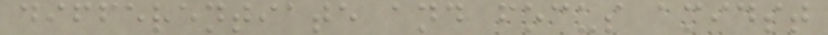differentiate and focus amidst
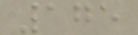175
